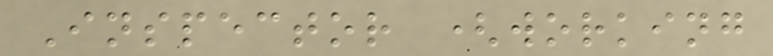Inspector (working
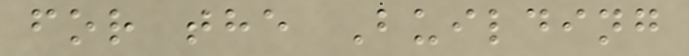for the Building
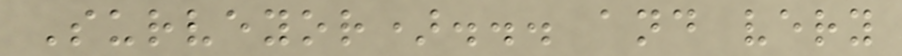Surveyor)... and very
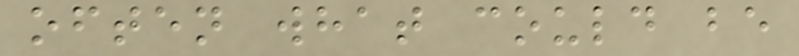often what could be
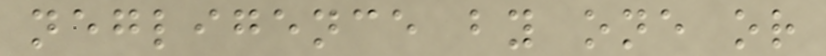negligence by one or
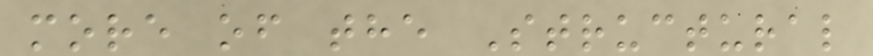more of the Structural
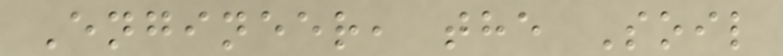Engineer, the Soil
